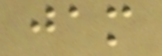jam
